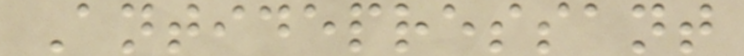Antidepressant
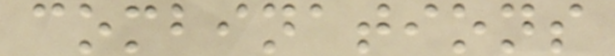combinations
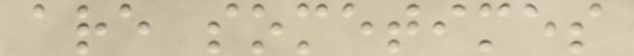are sometimes
